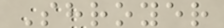Shroyer
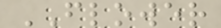FLOWER
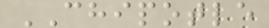CHIPOTLE
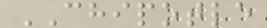CHIPOTLE
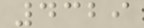4329
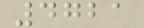4721
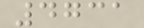4731
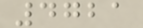4721
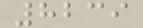8239
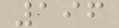196
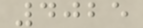4025
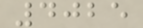4025
